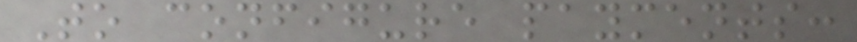To configure payments:
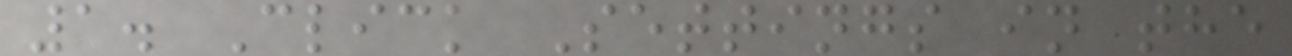1. Click Settings in the
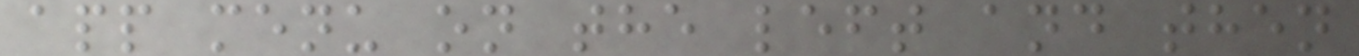app menu on the left and then
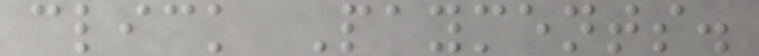click Payments.
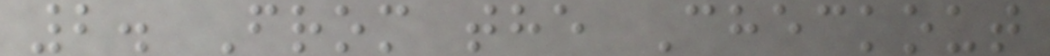2. From the Checkout
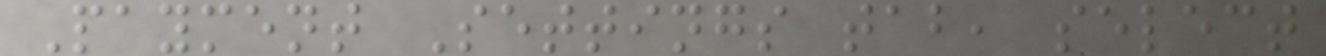Payment Settings tab, select
